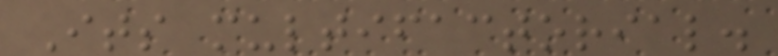Its multifactorial.
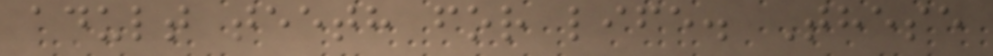adult teeth for life. These
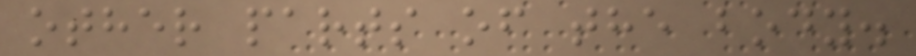other parts of the body.
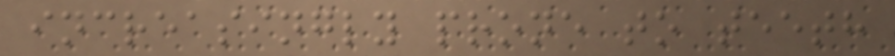increasingly prone to teeth
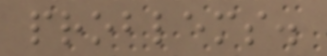problems.
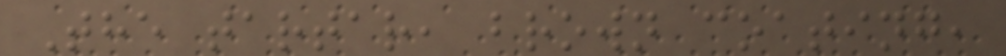The tartar, brown coating,
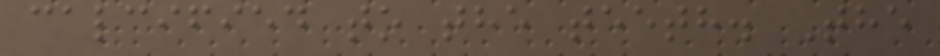calcified to the teeth. The
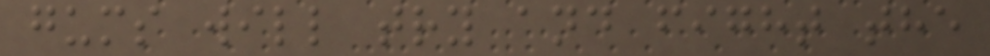gums will try and fight the
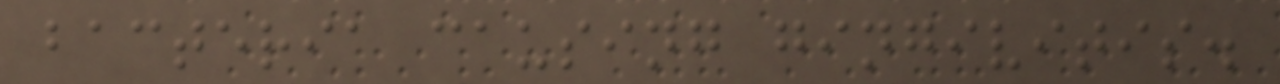bacteria causing gingivitis.
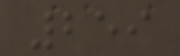259
